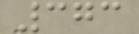373
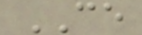CE
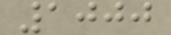1000
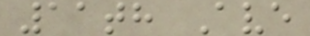11th Ave
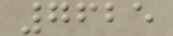7625
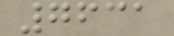7631
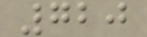720
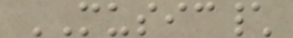MUSIC\
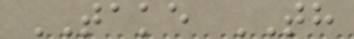TAKE TH
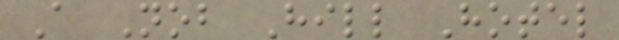A Nob Hill Hotel
